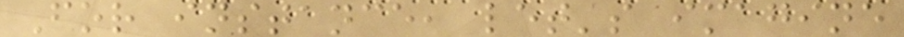For instance, let's imagine
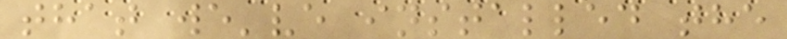that we've installed the
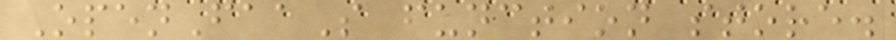OpenFaaS function store.
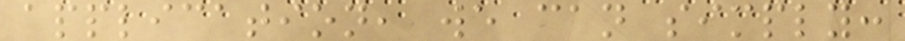application, we can simply:
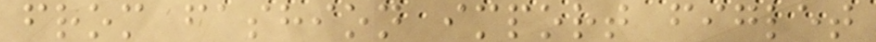from fashion import figlet
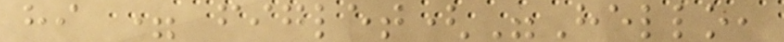hi = figlet("Hello,
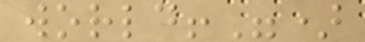world!")
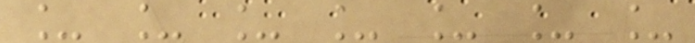_ _ _ _ _ _ _
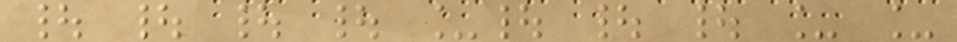| | | | _| | | _ _
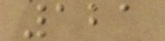121
